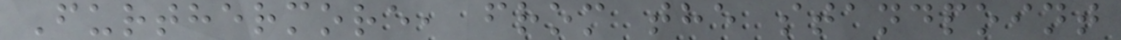Furthermore, from the standpoint
